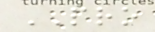PRO
